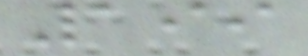199
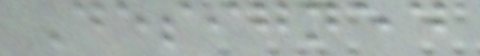Designed
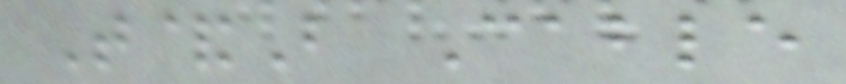T&B Cable
